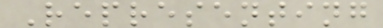Representing
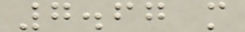7.67 m
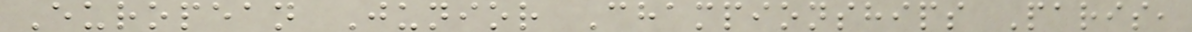European Junior Championships Paris,
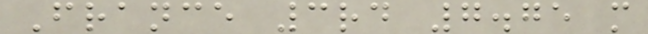France 3rd 7.75 m
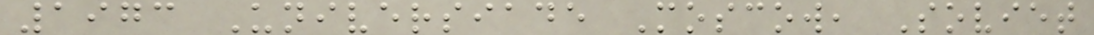1973 Universiade Moscow, Soviet
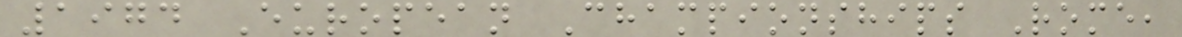1974 European Championships Rome,
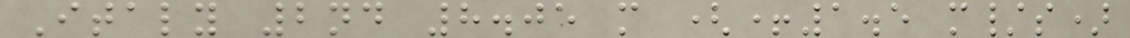Italy 2nd 8.05 m (+1.5 m/s)
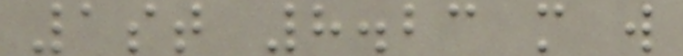1st 8.23 m w
